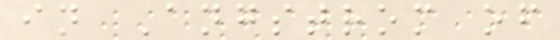in Angstrom of
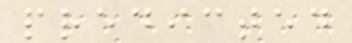predicted
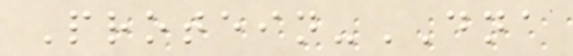Protein-DNA
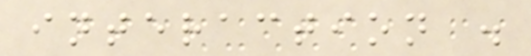interaction .
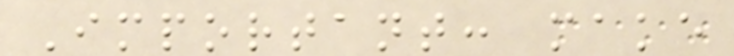Important: make
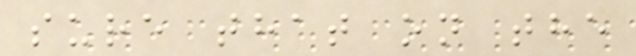sure that on the
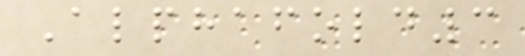Alphafold3
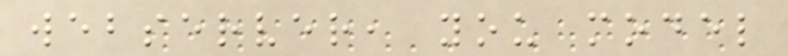webserver, you model
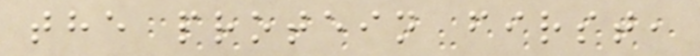the protein first,
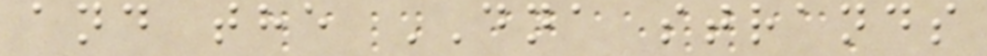and the DNA strands
